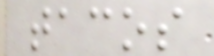tacos
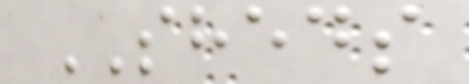SHEDS
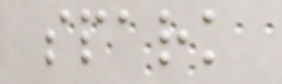spark
